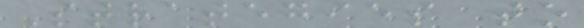Strategies to
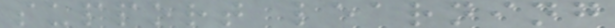support learning
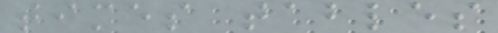times tables
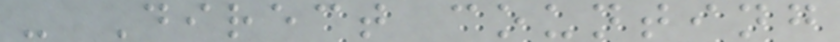- Direct counting
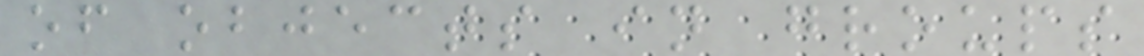of objects in groups
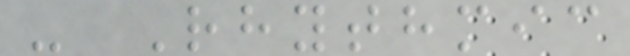- Rhythmic
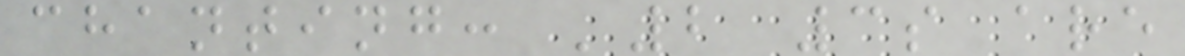chanting: '2 3s are
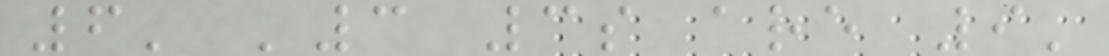6' '3 3s are 9'
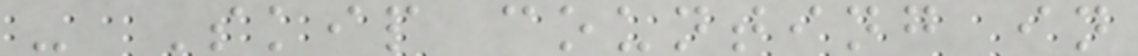- Skip counting in
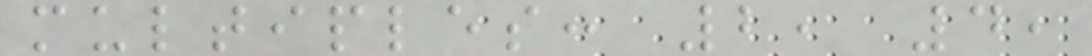multiples: 2, 4,
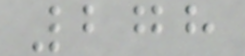278
